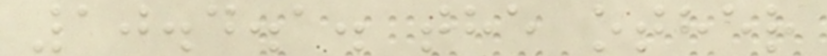10.4.1. the other
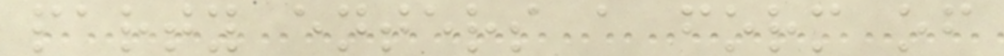party enters a form of
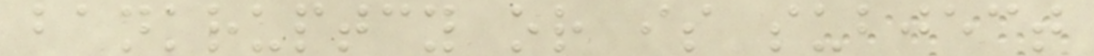bankruptcy or is subject
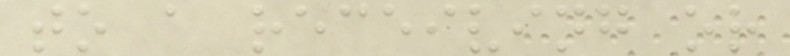to a receiving or
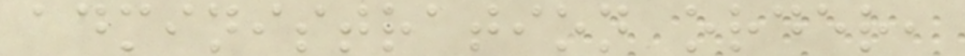administration order,
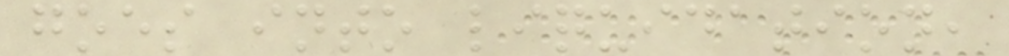goes into liquidation,
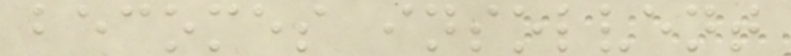becomes insolvent
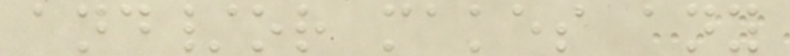and/or makes any
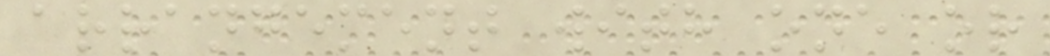arrangement with one or
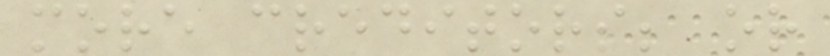more creditors; or
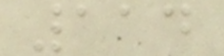114
